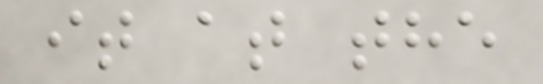it at the
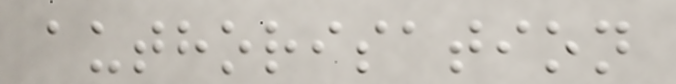authorisation
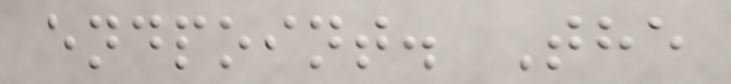endpoint. The
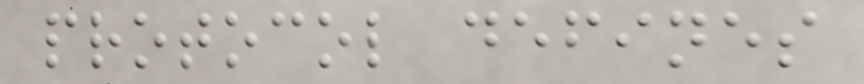protocol defines
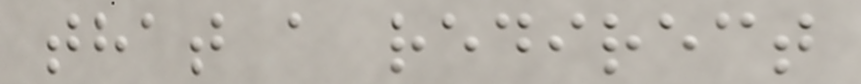that a redirect
